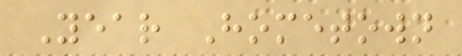Year Hometown
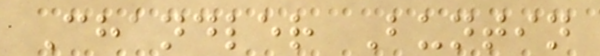Chandler Buntin
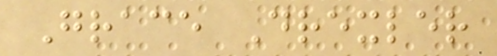Grace Drexler
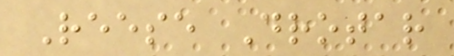Reese Drotar
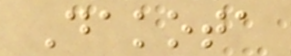Dakota
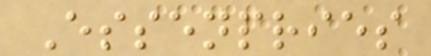Essenpries
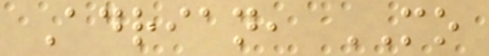Adrian, MO
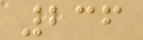236
